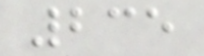235
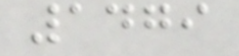1479
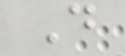D
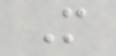M
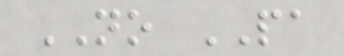NO PA
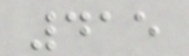415
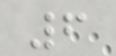6
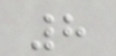8
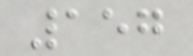157
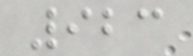923
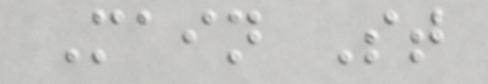Main St
